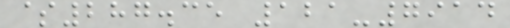$287.35 121-7914
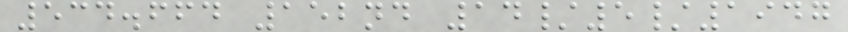534.664 152nd 14/5/1947
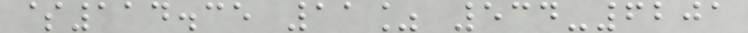$114.35 11% 534-6201
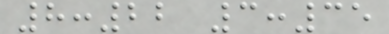8:22 3:35
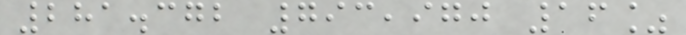281.372 793,970 16%
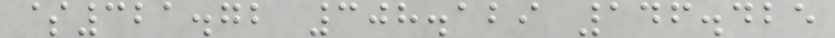$321.72 308.129 146.425
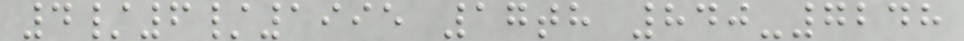4/6/1995 17th 840-7248
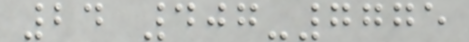24 407-7775
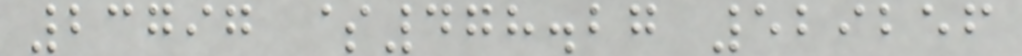23797 $478.27 529256
